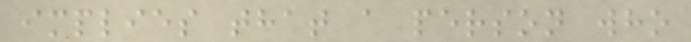implies that a person who
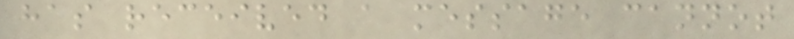has received a message cannot
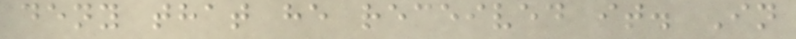deny that he received it. In
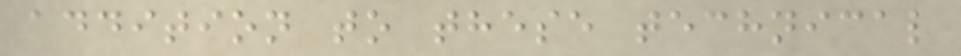addition to these technical
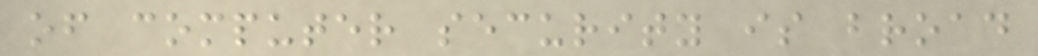of computer security is broad
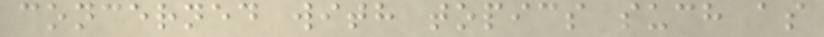concerned with topics such as
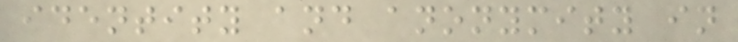identity and anonymity in
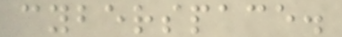cyberspace.
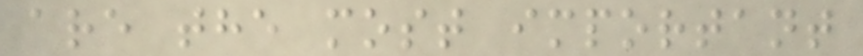are the most important
